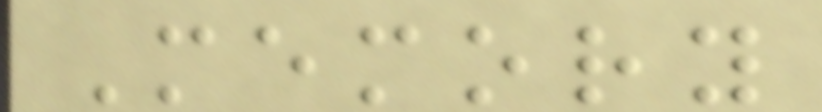Memory
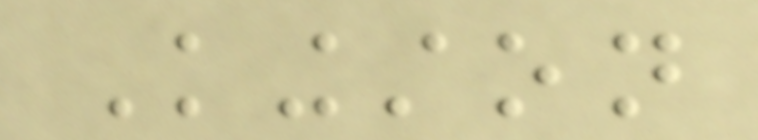Kingston
